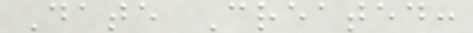Date Created:
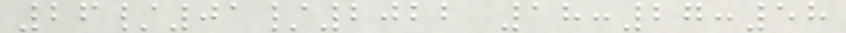26/01/2022 18:27:58
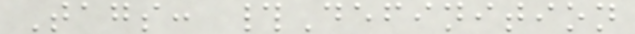Tags: #Definition
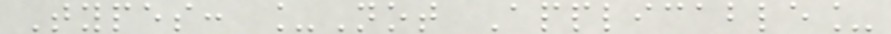Types: _Not Applicable_
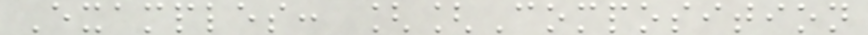Examples: [[Composition
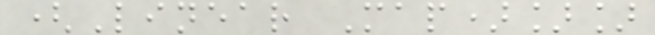(Linear Map)]]
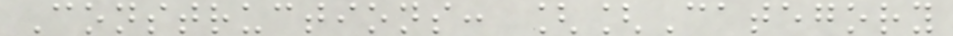Constructions: [[Category
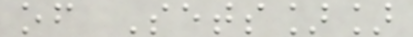of Sets]]
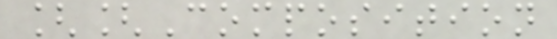[[Composition
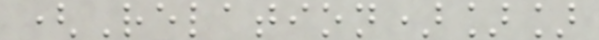(Relation)]]
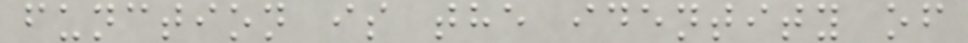function is the identity of
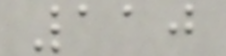110
